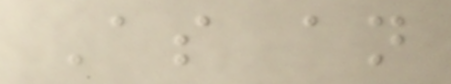As an
